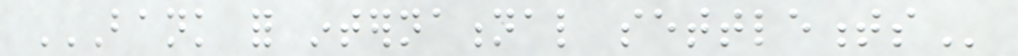BANK FOR INTERNATIONAL SETTLEMENTS
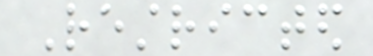Restricted
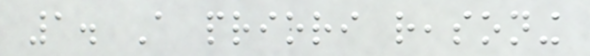1. A priori reasoning
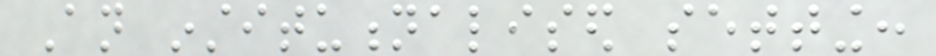An institutionalised setting:
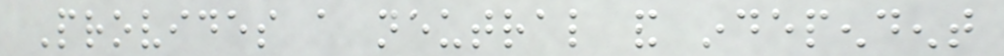Provides a neutral and independent
